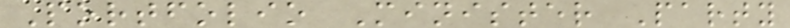Portfolio Minister Party
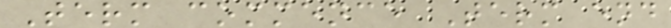Term commence Term end
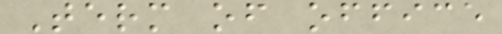Term of office
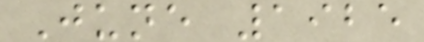June 1925
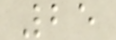25
